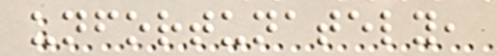unfortunately,
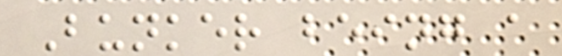Bunker being a
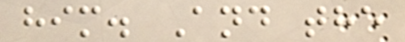him. And the
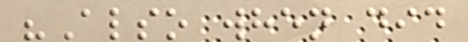"Also when did
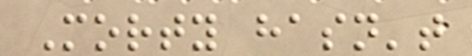Morty hasn't
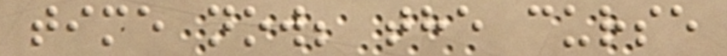time now; the curse
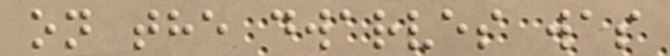on the dwarves was
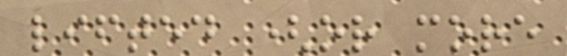lifted (or more
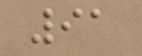91
